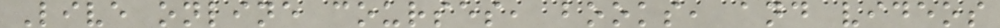Live online courses, books, and videos
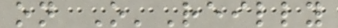on O'Reilly
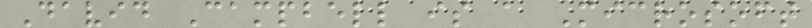David Campbell is a Microsoft
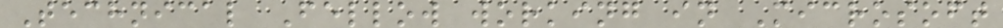Technical Fellow working in Microsoft
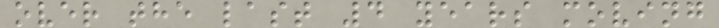over the last 4 years moving
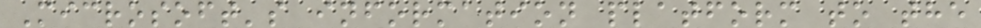Microsoft's information platform to the
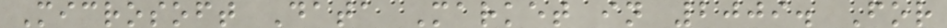Microsoft Data Market in 2009. For
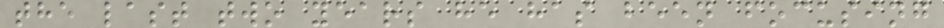the last two years he has been focusing
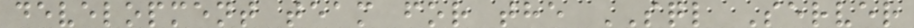development team for the SQL Server
